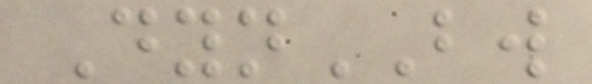DynBW
